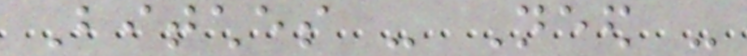Bitches - Need -
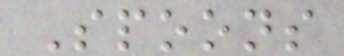Spoons
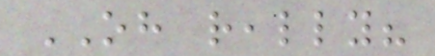OH really?
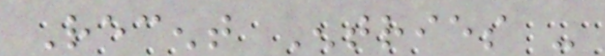Recent Entries -
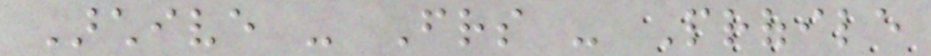Archive - Friends - Profile
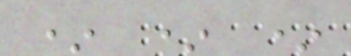* * *
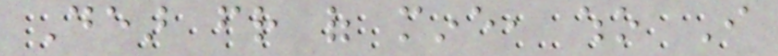Dear friend of mine, who I
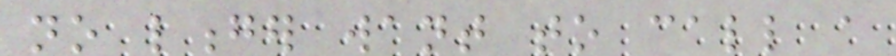no longer want to call a
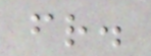friend.
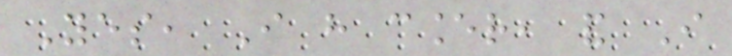Yes, I have cancer, and I
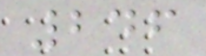246
